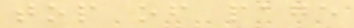top of page
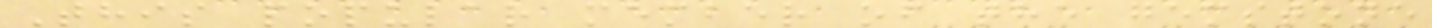This popular member of the gemstone
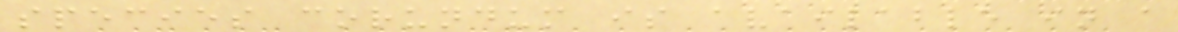species corundum is available in a
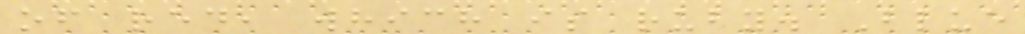of red, which is ruby. Blue
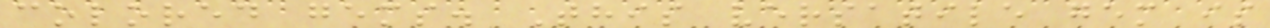colored gems. This versatile gem is
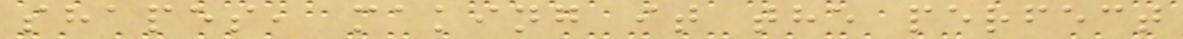shapes, making it the perfect
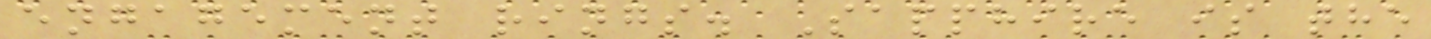engagement rings. Sapphire is the
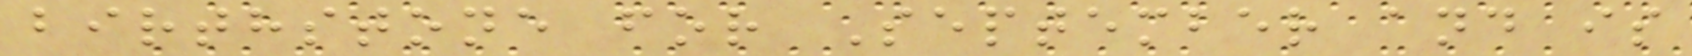birthstone for September and is
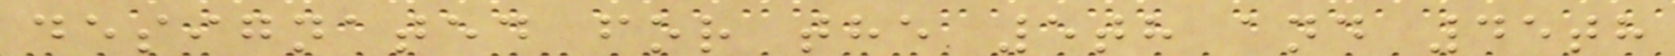designated for the 5th and 45th
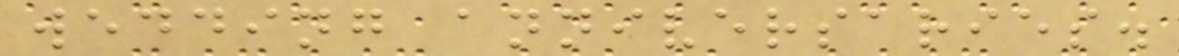wedding anniversaries.
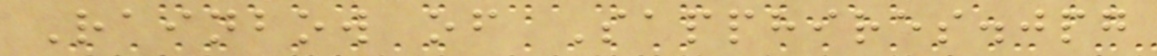Rainbow of Sapphires.jpg
